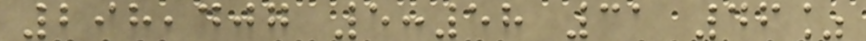298,407 5:58 31 46%
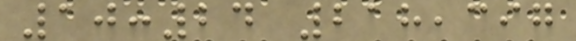10:24 218,397
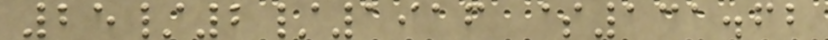25/2/1916 $131.62
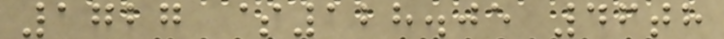1727 $128.05 46th
